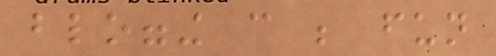blogging can be fun
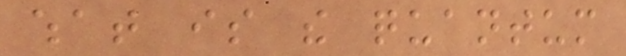what is the quantum
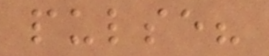pulse?
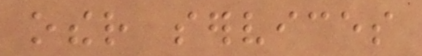other services
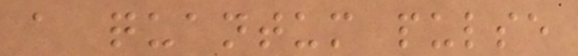a quantum pulse
